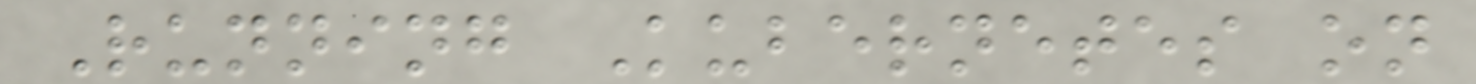Running Kubernetes on
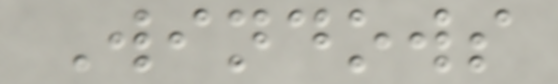Windows
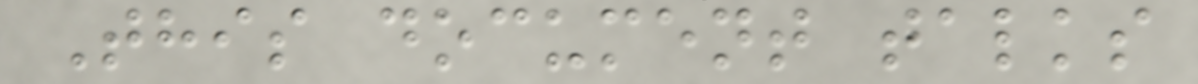This document talks
